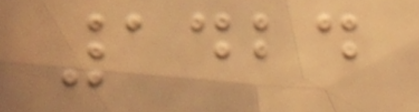1424
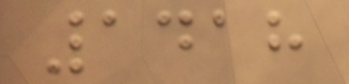1418
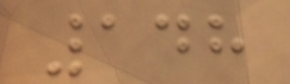148
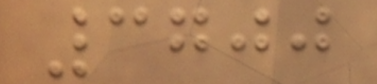3700
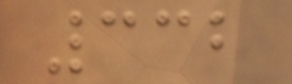332
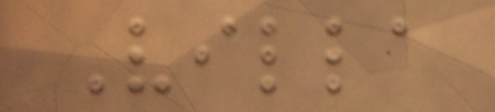Villa
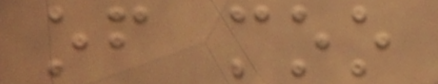of moo
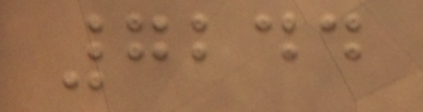7244
